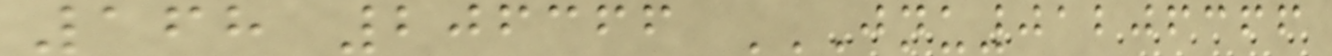168 206366 JNU01206366
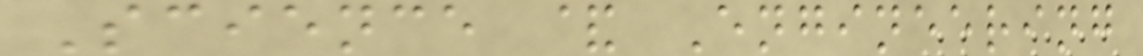Science & Engineering
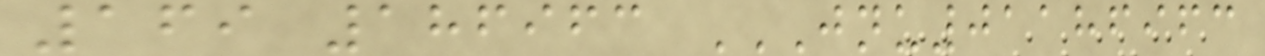169 186963 JNU01186963
